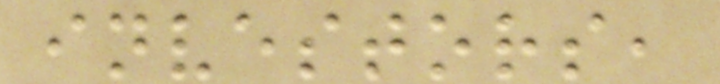investors,
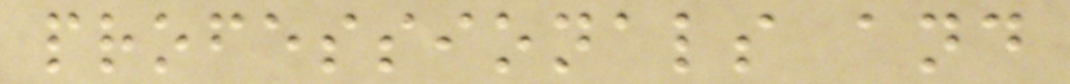professionals and
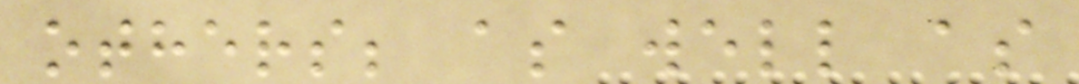others; as well as
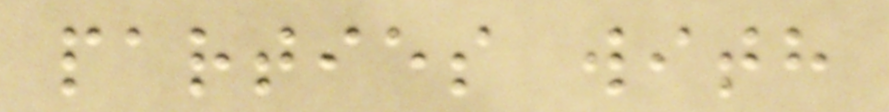parties with
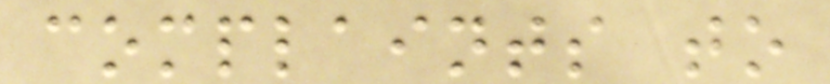complaints to
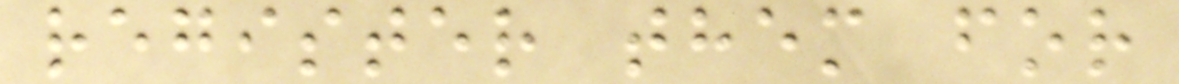register them for
